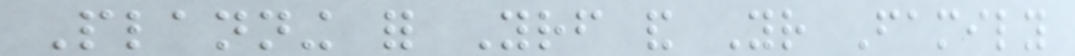Planning for Yourself and Your Family
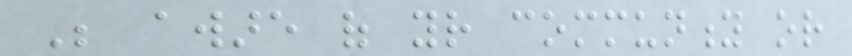Be aware of your community or
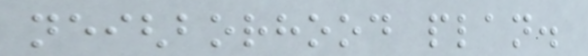neighborhood plan.
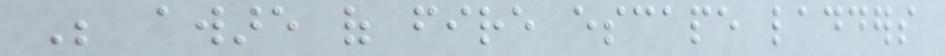Be aware of fire escape ladders
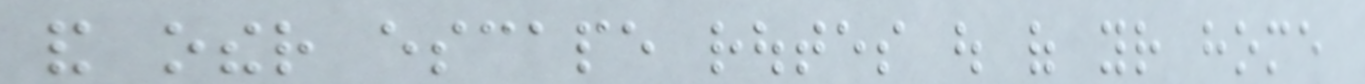and other escape routes out of your home
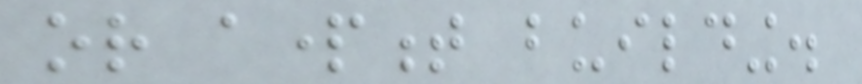or apartment building.
